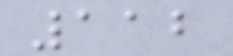112
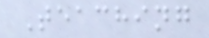Teaching
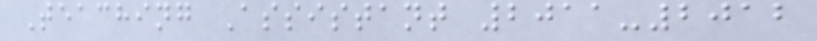Teaching Assistant 2011-2012
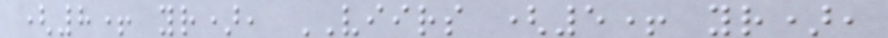(8+ yr), VIIRS (5+ yr),
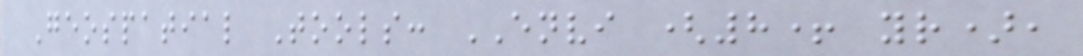Geospatial Tools: ENVI (8+ yr),
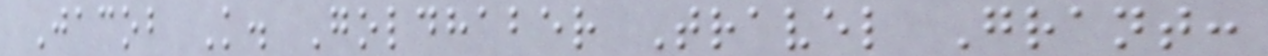Jacob K. Goldhaber Travel Grant:
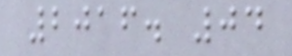2016. 04
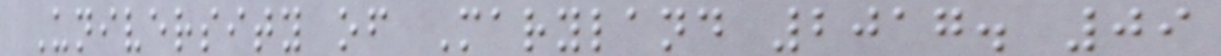University of Maryland 2017. 09
